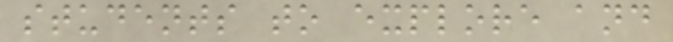students to explore and
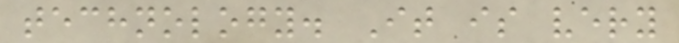technology. It is very
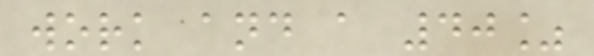work and a 40%
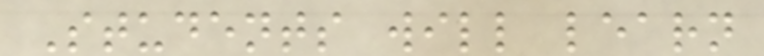Students will learn
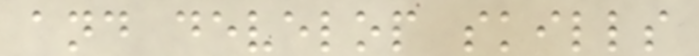and develop skills
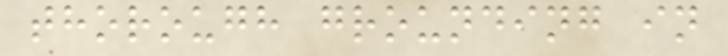thorough grounding in
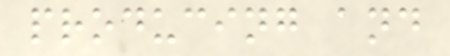producing and
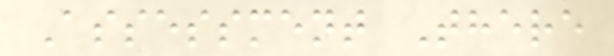Assessment There
